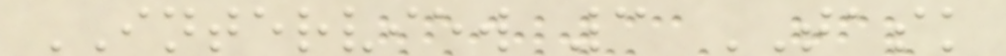INTERVIEW 3 TASK
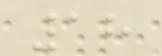18
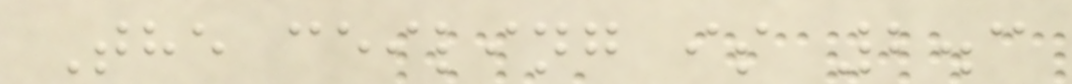The ceiling is 2.3
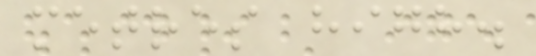metres high.
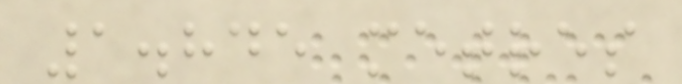1.845 metres
